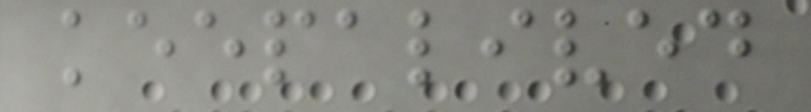keepalived
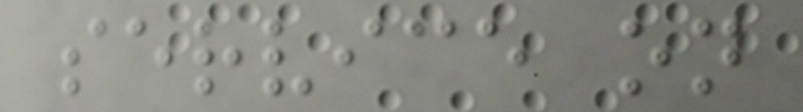service on
